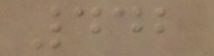442
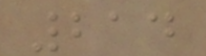214
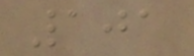101
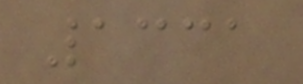1331
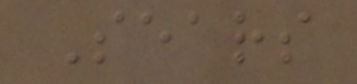Sears
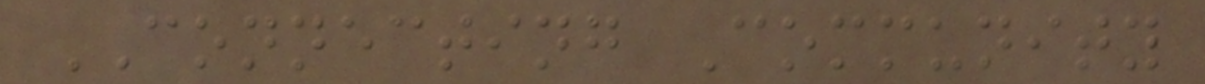CONNECTING Community
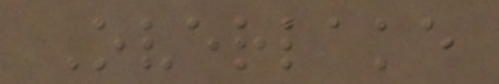Overlake
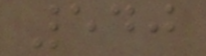540
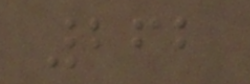262
